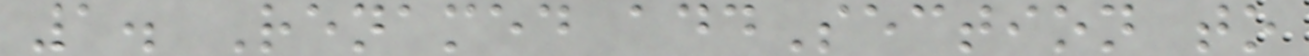1. Renamed addSection to
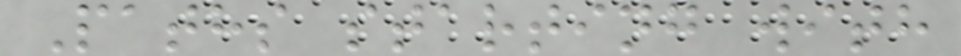Paths starting with
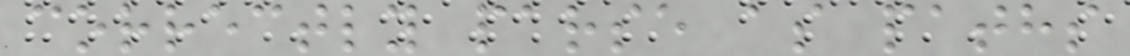correctly parse as paths
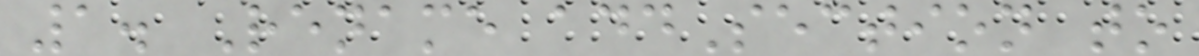1. Rename addSection to
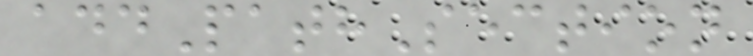addPathSection
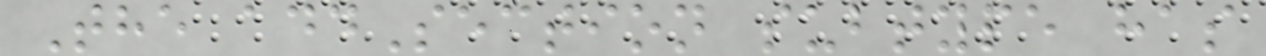The addSection subtype has
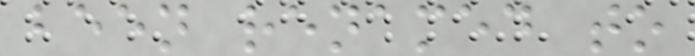been renamed to
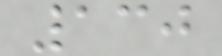130
